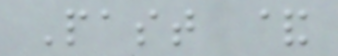Past &
